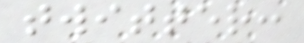twitter:
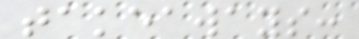takeaways:
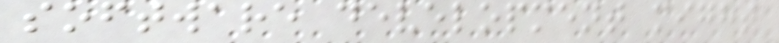software development might
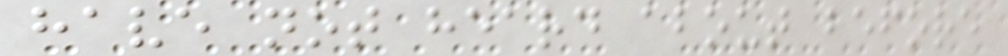have not heard about before
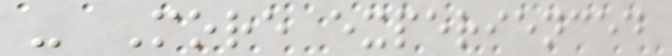- More experienced
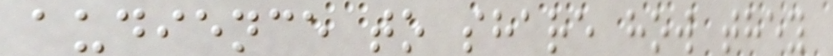audience to share how they
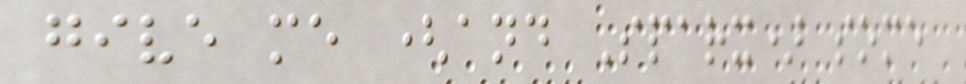give me (and Sparx) some
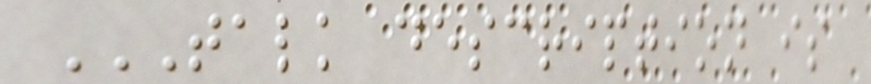TALK DESCRIPTION IS
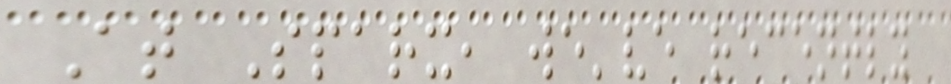At Sparx, we've recently
